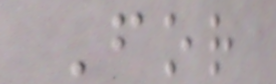For
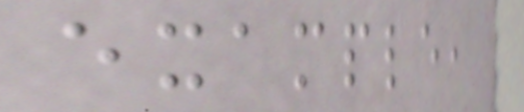example,
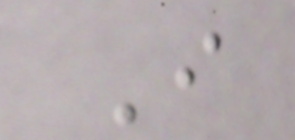I
